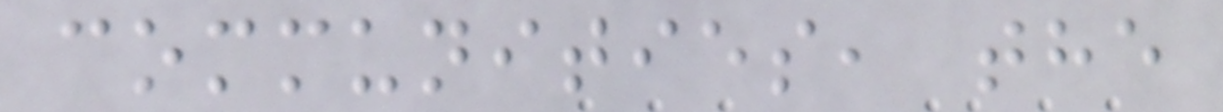communities, the
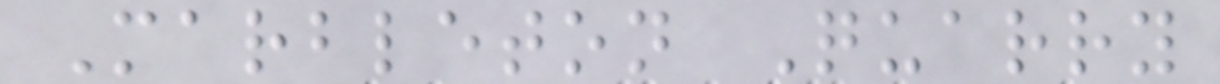Marbleton Quarry
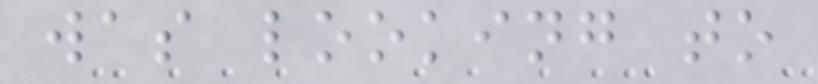was looking to
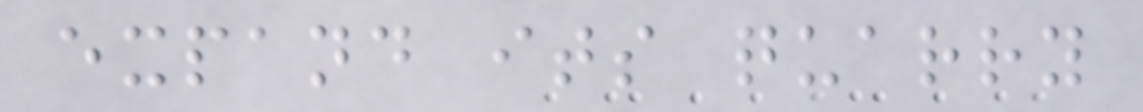expand its quarry
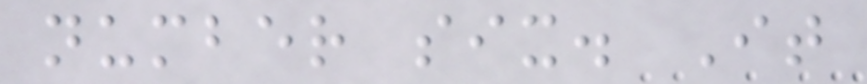number six. It
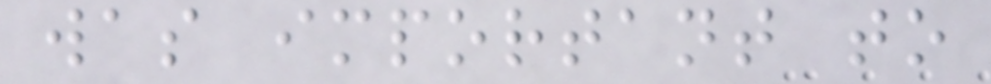was important to
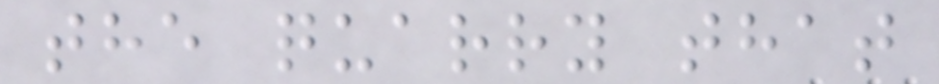the quarry that
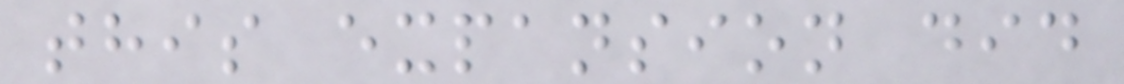this expansion did
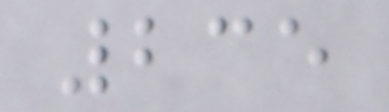235
